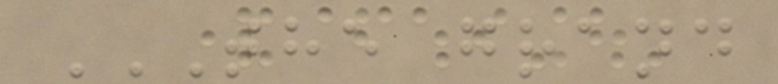THE GRAND
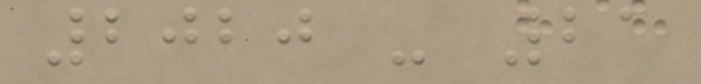2020 - 21
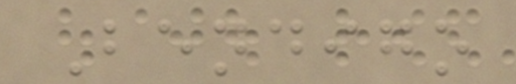Bendigo
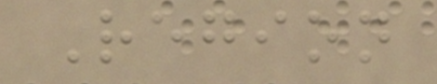Region
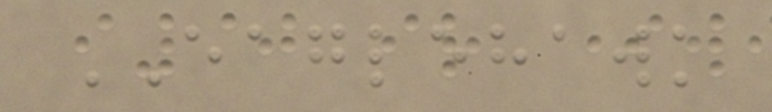EAGLEHAWK
